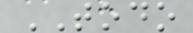TODO
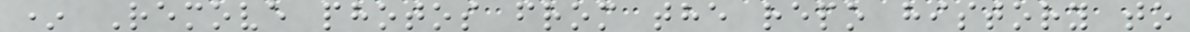* Remove photos from the repo history to
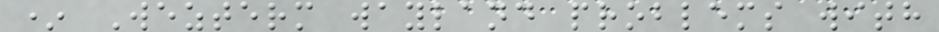* Wezterm wayland problems with
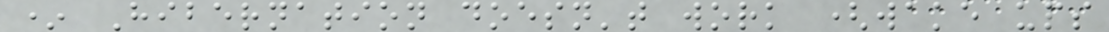* Hibernation doesn't work (wake ups
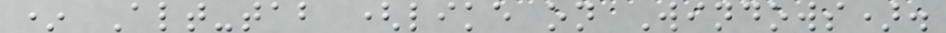* Alt-tab (like on Windows).
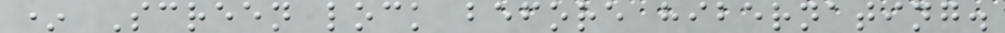* Screen lock before hibernating.
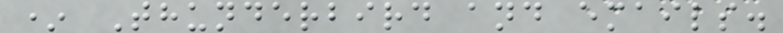* Thunderbird and emails.
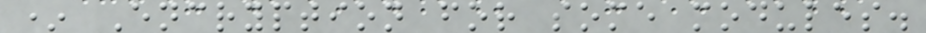* Encryption for some modules.
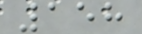158
